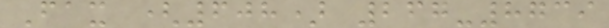Fax (608) 267-8739
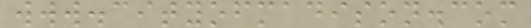www.cityofmadison.com
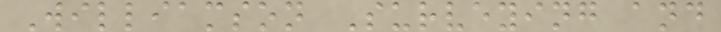Williamson Surveying and
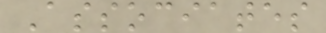Associates
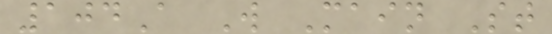104A W Main St
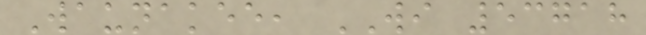Waunakee, WI 53718
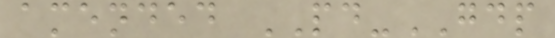amended PD-GDP
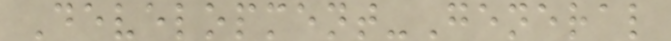Development-General
